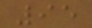95
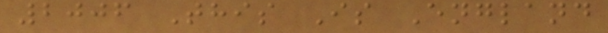2006 This Is England
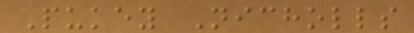Pukey Nicholls
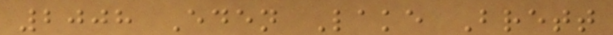2008 Eden Lake Brett
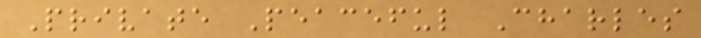Private Peaceful Charles
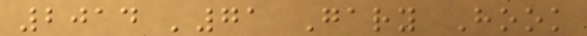2014 '71 Gary Hook
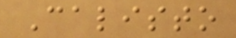Calisto
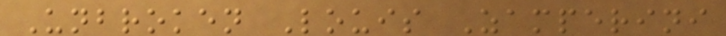Unbroken Louis Zamperini
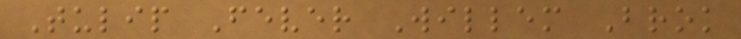Tulip Fever Willem Brok
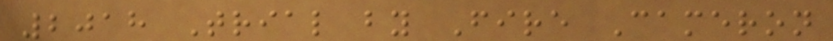2018 Trial by Fire Cameron
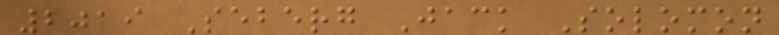2019 Seberg Jack Solomon
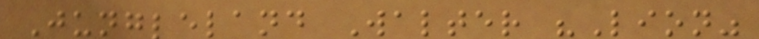Jungleland Walter "Lion"
